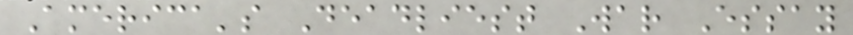America's Deadliest War Essay
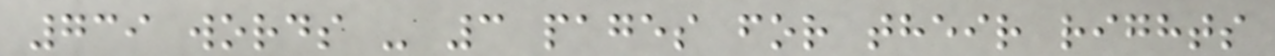739 words - 3 pages for their rights
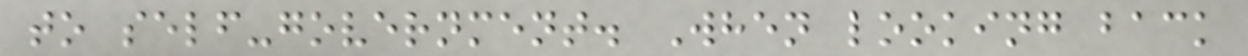to self-government. When looking back
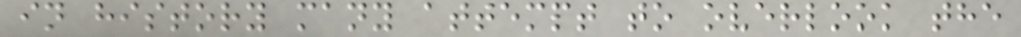in history many attempt to overlook the
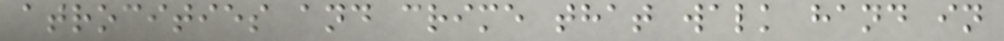atrocities and crime that walk hand in
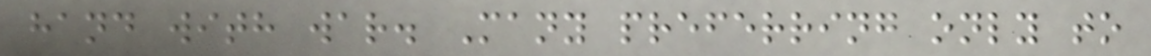hand with war. Many preferring only to
